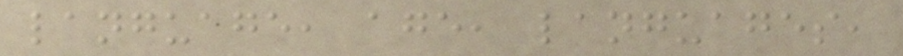language, age, languages,
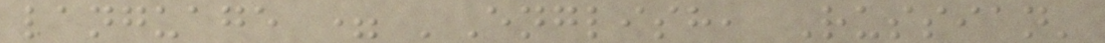language = 'English, Russian'
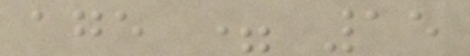age = 15
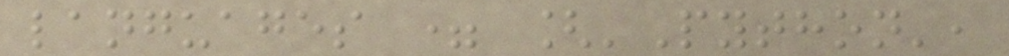languages = ['Python',
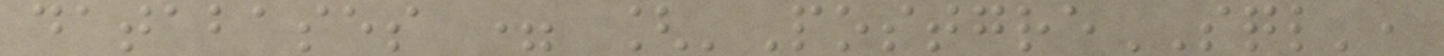databases = ['PostgreSQL',
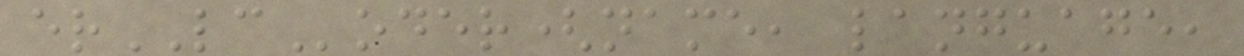erLCoder(name, language,
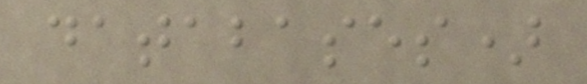databases)
